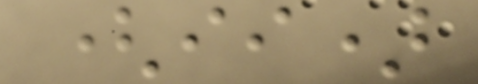(ii)
